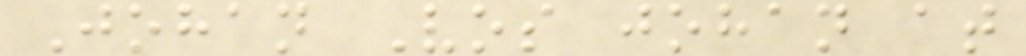Johan Vos johan at
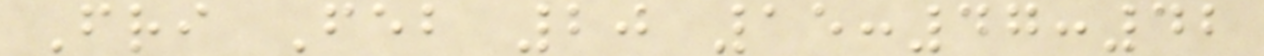Fri Feb 20 15:47:42
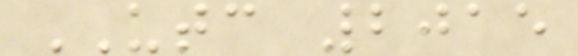UTC 2015
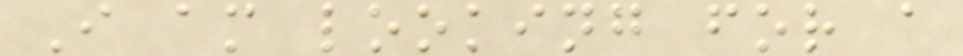I am looking for a
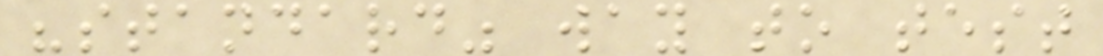"standard" way to test
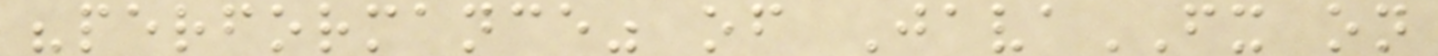"performance" of JavaFX on
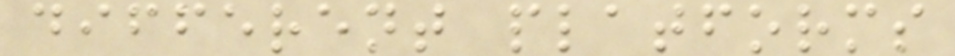different platforms
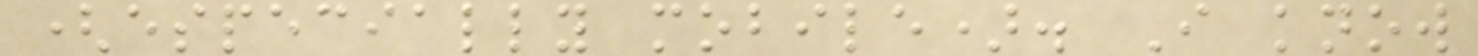(especially mobile). I know
